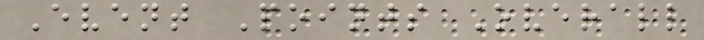Event Points Overall
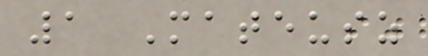1 Mateusz
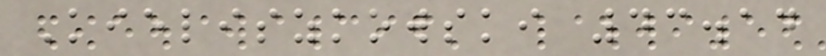Kieliszkowski 43.14
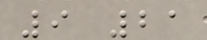9 21
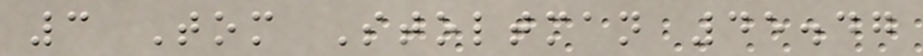3 Tom Stoltman 45.47
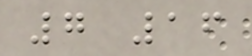7 16
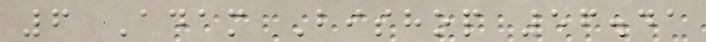6 Adam Bishop 56.41
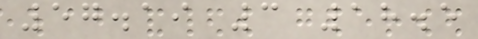57.19 3 18.5
